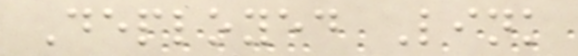Deployed Link
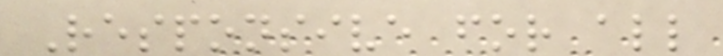Responsive for all
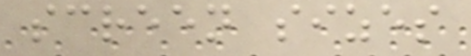screen sizes
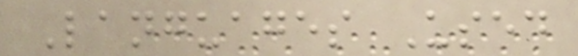Languages Used
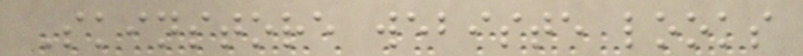Skinstore webiste looks
